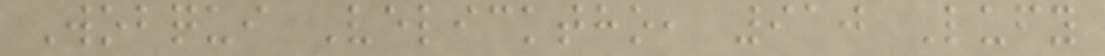Wobqui Velicktho, 910 Lufy
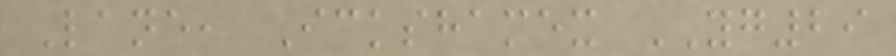Lane, Ickshamex YG29
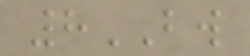8BW
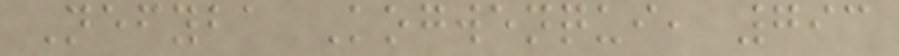Nefyba Kogwenqui, 793
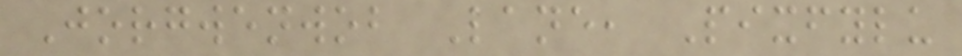Jorgwenwob Lane, Pixfylu
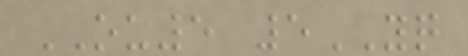OU5 5YQ
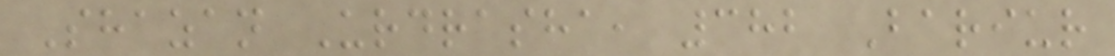Shazan Urdrasha, 382 Bariur
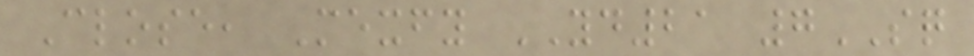Close, Mexfy YD21 7SQ
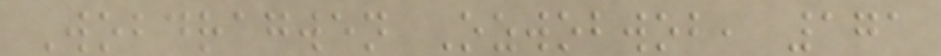Wobdragwen Ozwobwob, 171
